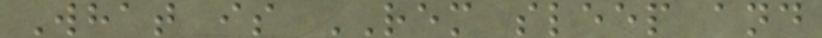What is REM sleep and
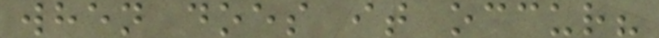when does it occur?
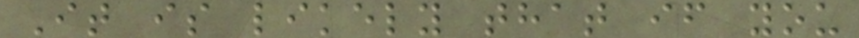It is likely that if you
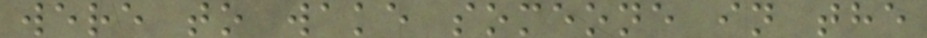were to wake someone in the
